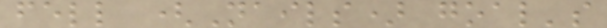fell (Nails) goal's
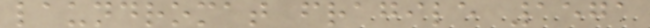laundromat fragile 1571
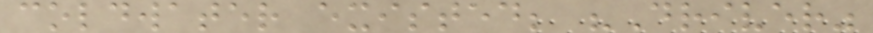coldwater existed; "Driver"
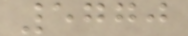5770
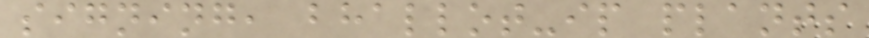signing, bhallot-ip plants
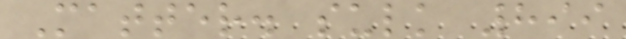Matter. sulk 899
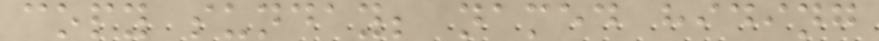copy sunday; named hiding
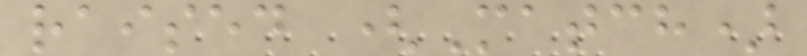raised (Match)
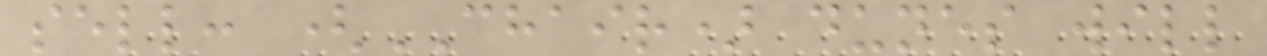sell: (CHAIR) dunes will
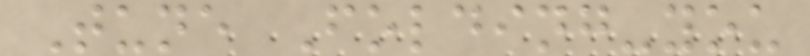Tune Folding-you
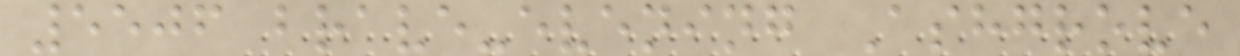5506 brave-evening Ashgrove
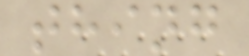thing
